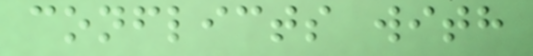conflicts with
